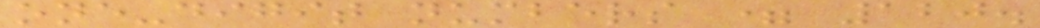one-digit numbers = 120.
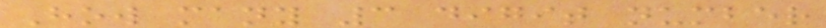How many 3 digit number
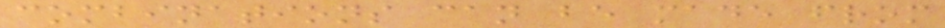combinations can be made from
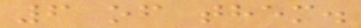6 of them.
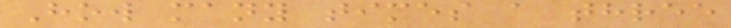How many times a three
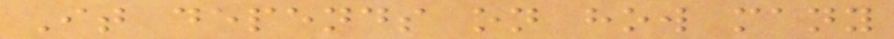It depends on how many
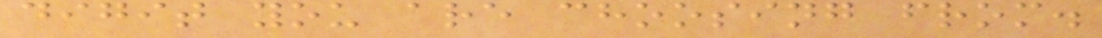digit you are choosing from.
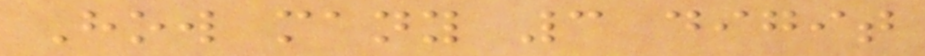How many 3 digit
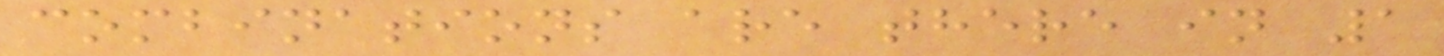combinations are there in 1
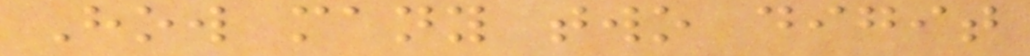How many two digit
